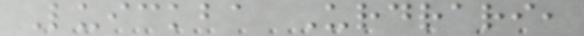Luickba Urdrari,
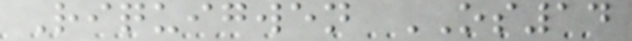Riquigwen OS14
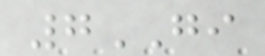7GI
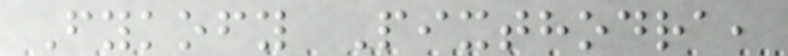Fykofy Pixthodra,
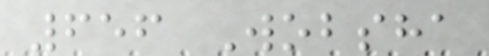656 Wobsha
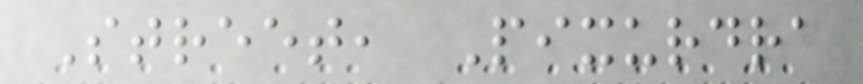Street, Pixurdra
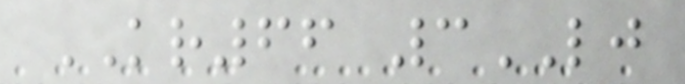KR66 3LJ
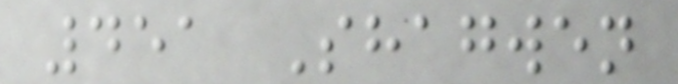451 Shagwen
